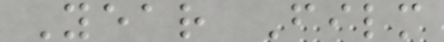Year Film
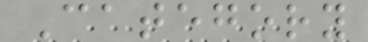Category
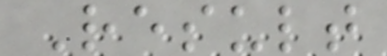Result
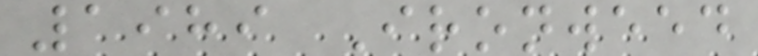1989 Ironweed
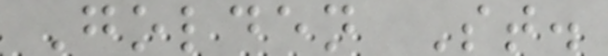Golden St.
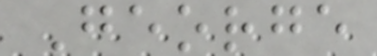George
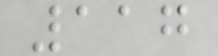117
